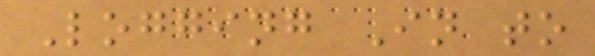Logging In to
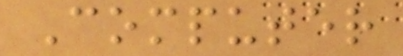Computer
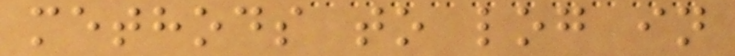methods to log in
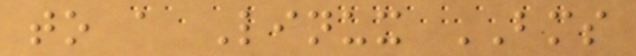to a Linux BMS
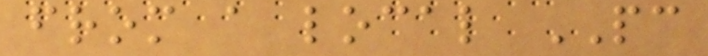from a local PC
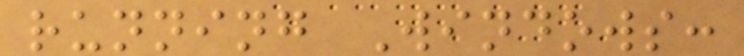running Windows:
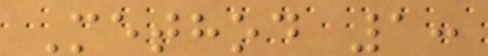Method 1:
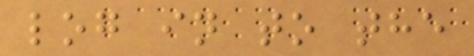log in to the
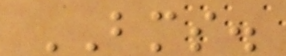BMS.
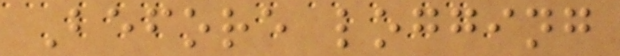Before logging
